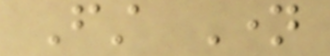First Name
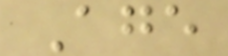Age
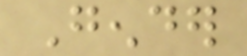Gender
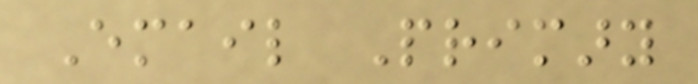Email Primary
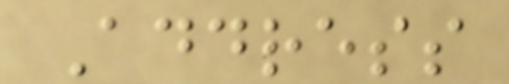Address
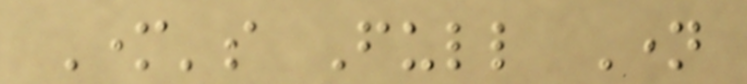Mother's Full Name
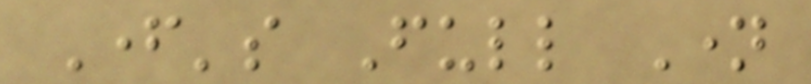Father's Full Name
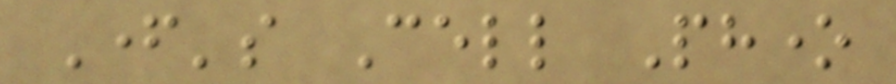Father's Cell Phone
